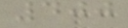400
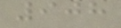908
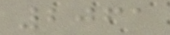2061
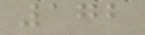172
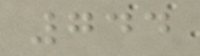744
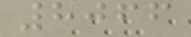8066
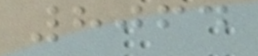8064
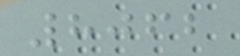8062
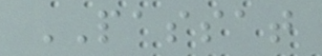PASSAT
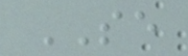SE
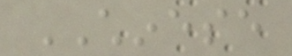CHINESE
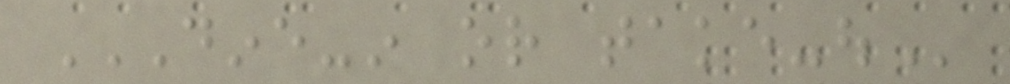DINE-IN OR TAKE-OUT
